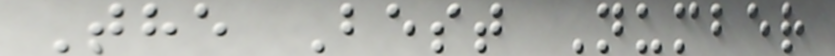The Best Number
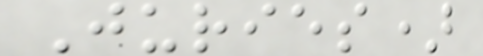Juries)
